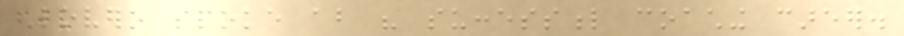Lovero spoke about his successful coaching career.
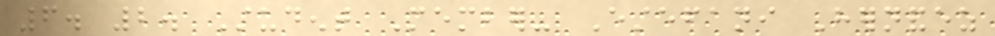6. 2. Student Member- Estefani Hernandez
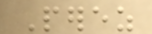Perez
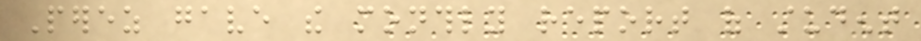Perez gave the monthly report of student
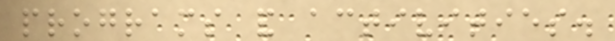programs and activities.
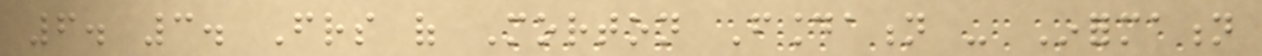6. 3. Friends of Morton Foundation - Information
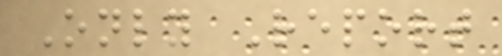Only Report
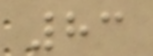83
